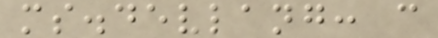ms.devlang: c
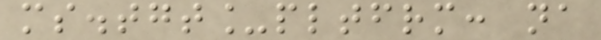ms.tgt_pltfrm: na
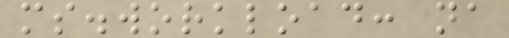ms.workload: na
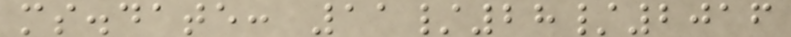ms.date: 11/28/2016
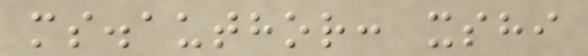ms.author: xshi
